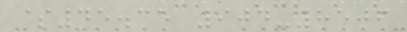$45.35 904-8506
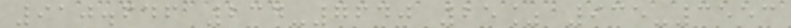910.646 234-7640 25% 935-3553
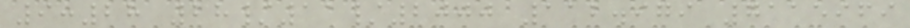9:28 28/11/2000 112.979 7115969
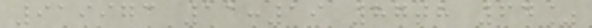919973 11:19 87th 64%
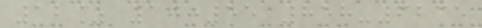12% 10:55 858-6235
